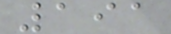191
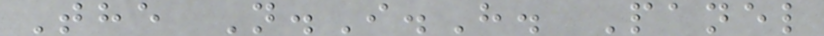The N.I.H. Panel
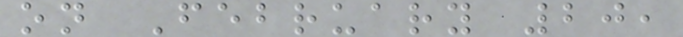on February 20,
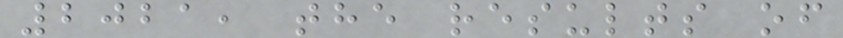2021, the results of
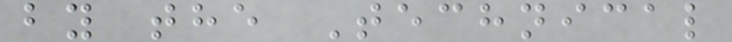by the Technical
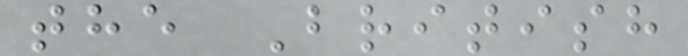the British
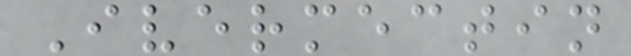Ivermectin
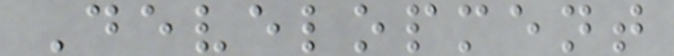Development
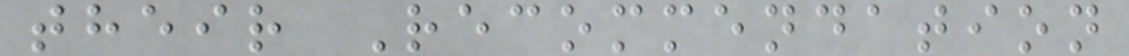their Recommendation
